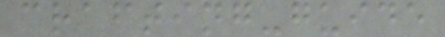crafting-guide
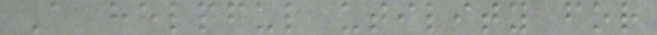A helpful utility for
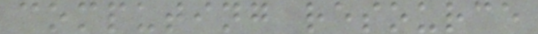computing resource
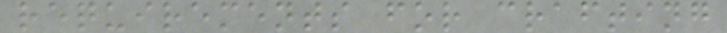requirements for crafting
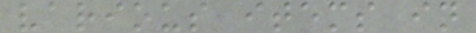various items in
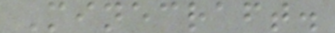Minecraft.
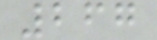267
